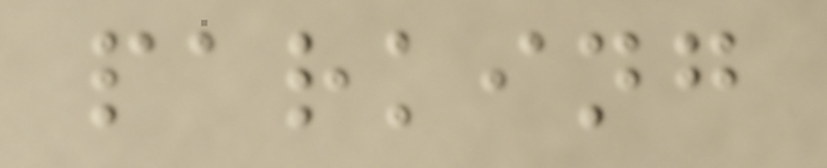parking
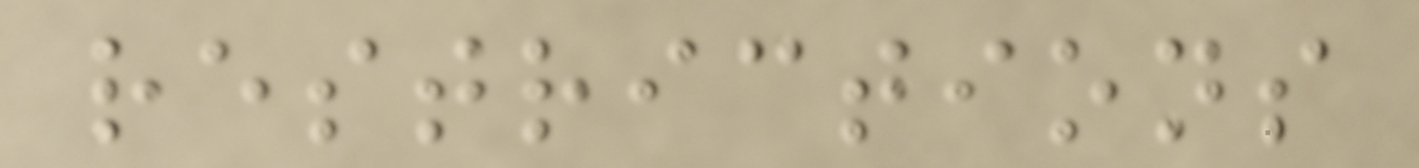restrictions
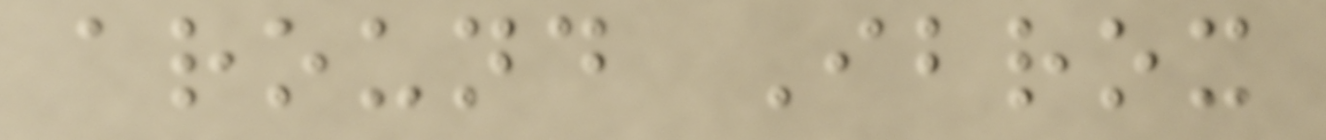around Ibrox
